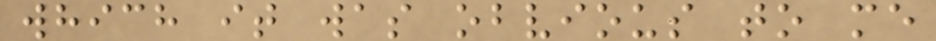which it was obvious to me
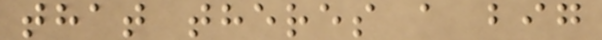that theres a big
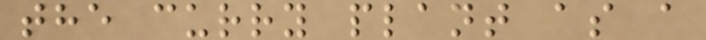the curry plant as a
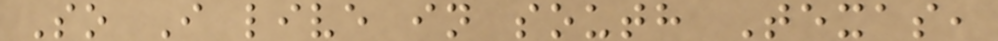So I live in south Texas,
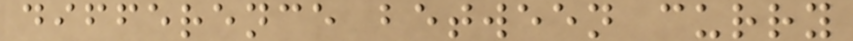difference between curry
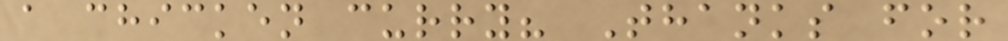a chicken curry? Thanks for
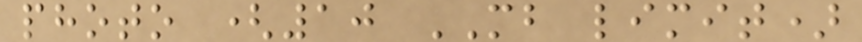photo (10 MB limit)
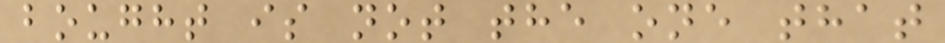bought is not the one that
